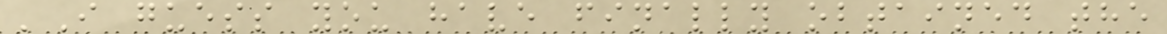'I guess you have finally obtained the
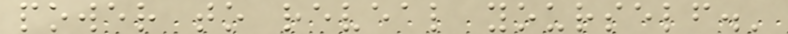power to reveal yourself.'
